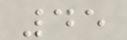45
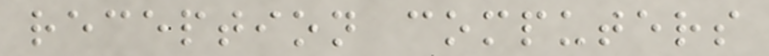reception computers
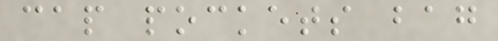cap pockets bag
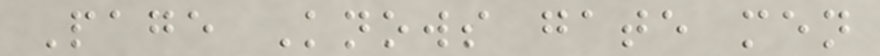Page Knows gate men
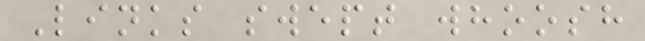Links swept whoosh
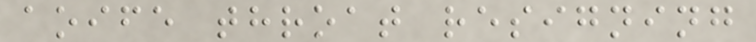aoife throat resigning
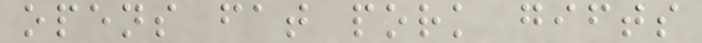opens fat pork gifts
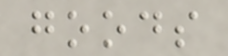goods
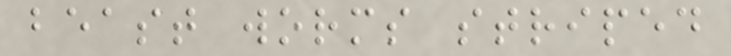beast worms striped
